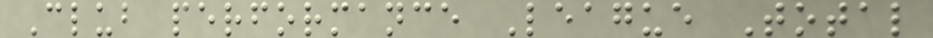Club performance League Total
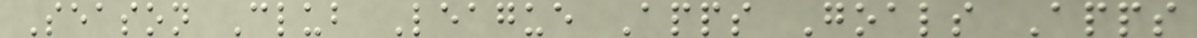Season Club League Apps Goals Apps
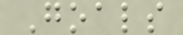Goals
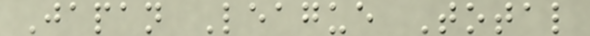Japan League Total
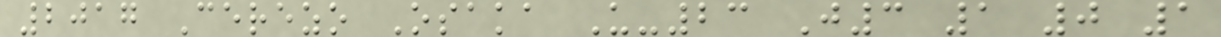2017 Cerezo Osaka U-23 J3 1 0 1
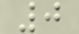0
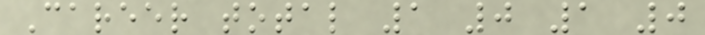Career total 1 0 1 0
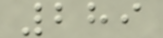289
